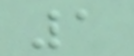1
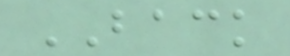BACK
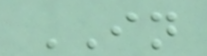IN
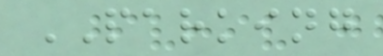PARKING
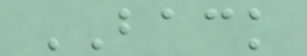BACK
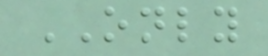ONLY
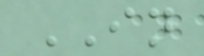IN
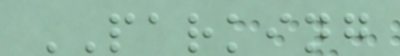PARKING
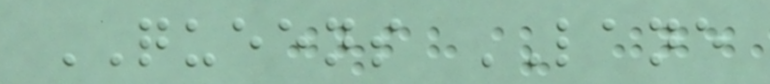QUEENS LANE
